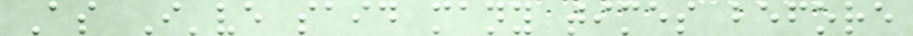As I've said many times before
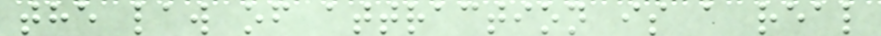the law of attraction is a real
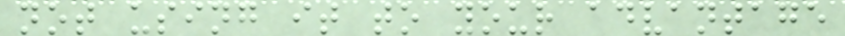not using it to your advantage
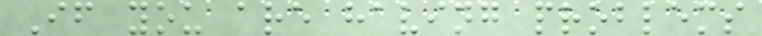If you are having problems
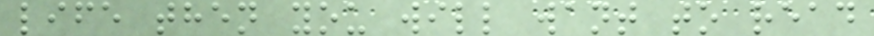life then you will want to read
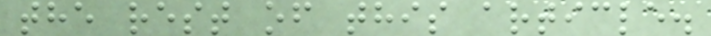the rest of this article.
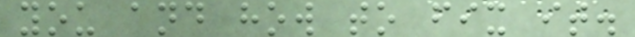you and how to fix it.
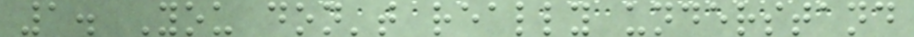1. You don't really understand
